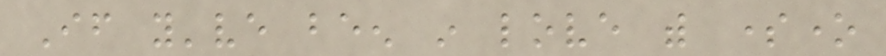If you've been in love with someone
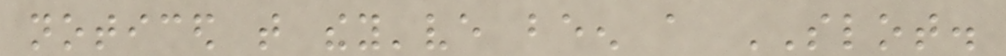noticed that they've been a SLOT.
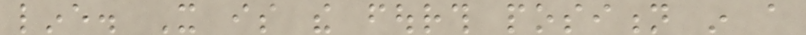line. It is the fourth position in a
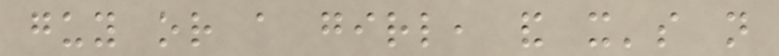guy or a girl, and it's not
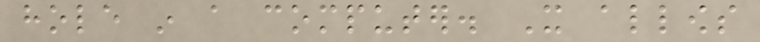hole in a computer. It allows
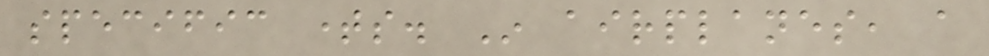specific times. In airplanes, a
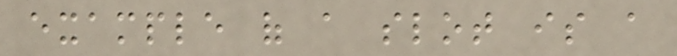example of a slot is a
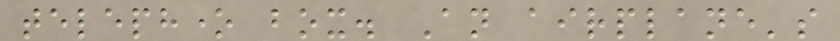telephone box. An airplane's
